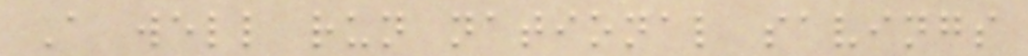A well run national savings
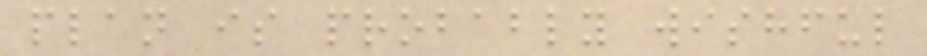plan is probably wishful
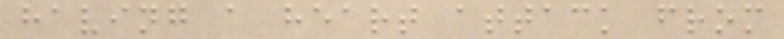having a heart attack from
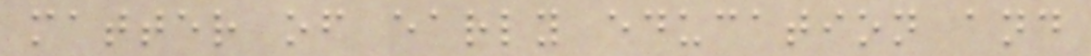matter of early education and
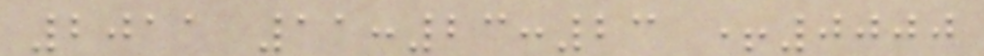2011 11:23:23 +0000
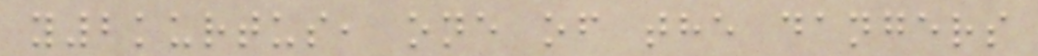y2kurtus, one of the dangers
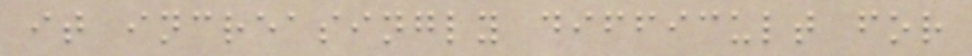it increasingly difficult for
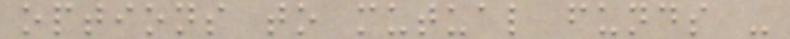options to mutual funds -
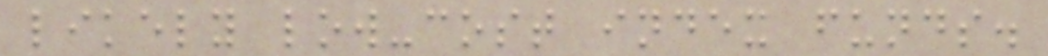likely low-cost index funds.
